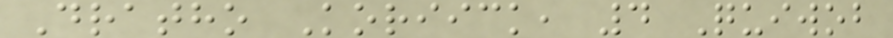Dratho Koriick, 4 Quiwob
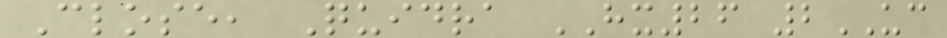Close, Quidra HX26 2UC
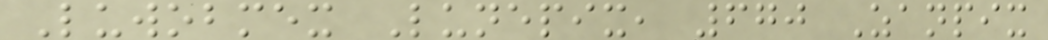Luwobmex Lunepix, 670 Zanpix
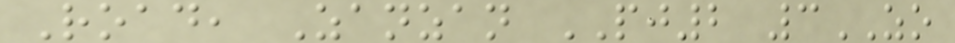Road, Zanzan PJ2 3ZO
